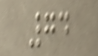74
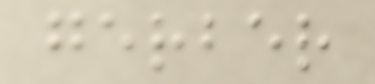gerber
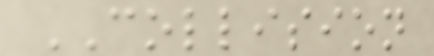COLLISION
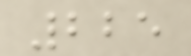225
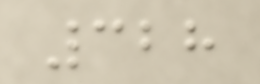328
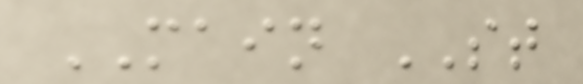MAIN ST
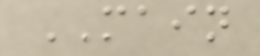MAIN
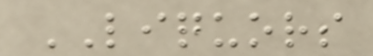LIQUORS
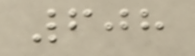608
